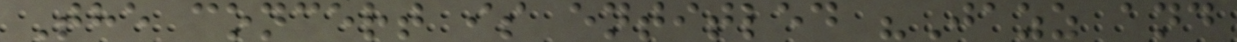The concert is entitled "Jazz and
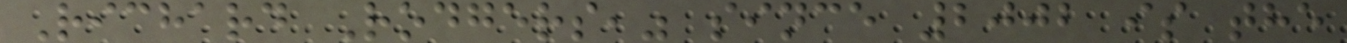Richard Rodgers," since 2002 is the
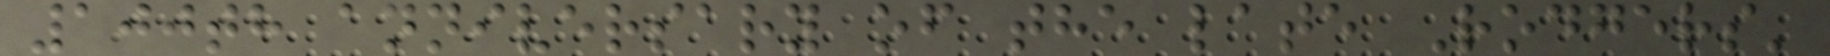100th anniversary of the late Rodgers'
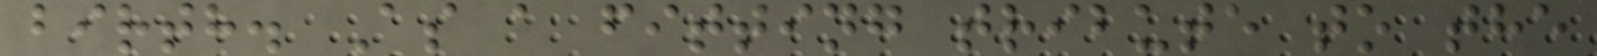birth. As a fitting tribute to the
